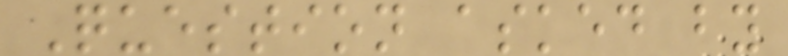Question asked by
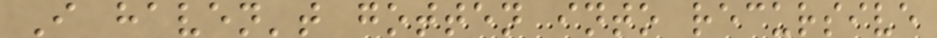I haven't gotten into recursive
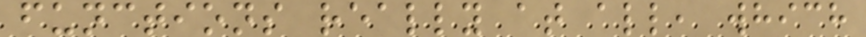functions really at all, which
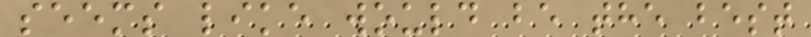seems like would be the best
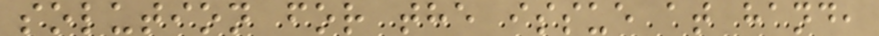solution for the issue at hand,
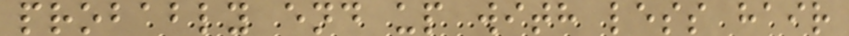probably end up with less hair
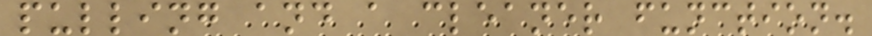pulling and a cleaner function.
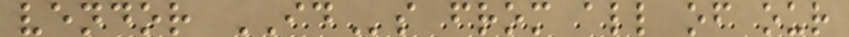vendor IDs from all of our
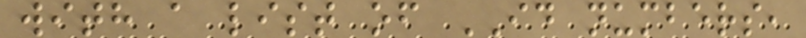with a list of ID numbers,
